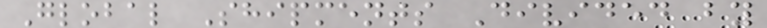Global Shipments Divided by
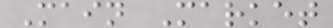Main Market
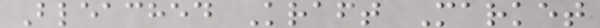Bleached Kraft Market
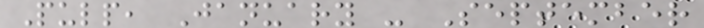Pulp, January - September
